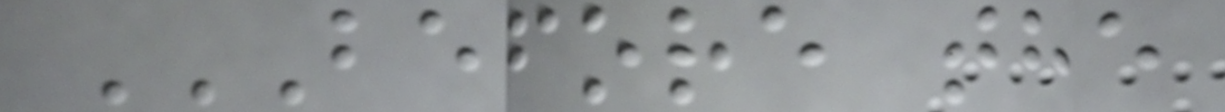BEFORE THE
